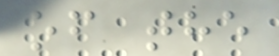of the
